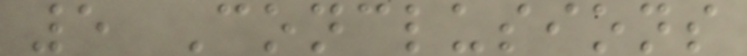5 Conclusions
